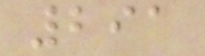291
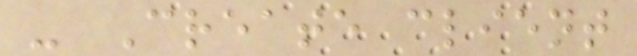- Create client
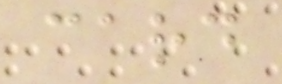card
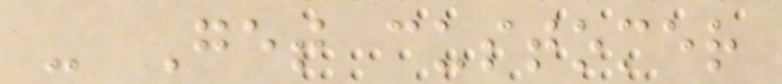- Get customer
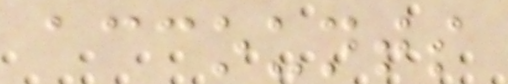accounts
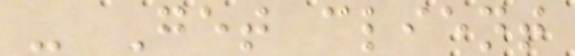- Get client
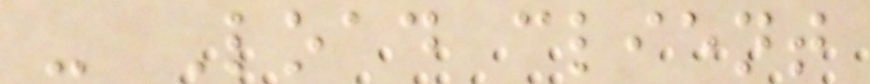- Load client
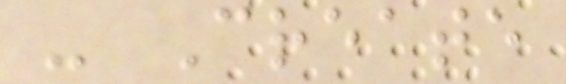- Create
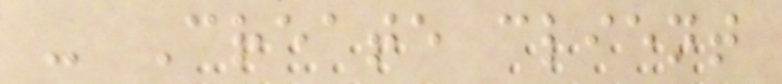- Create client
